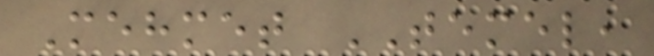Mehmet TEMEL,
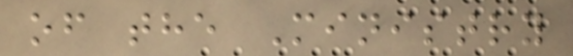of the Ministry
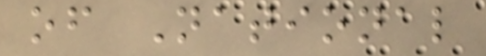of National
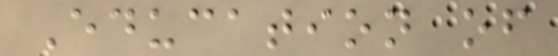Education of
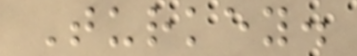Turkey.
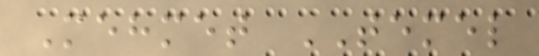Mehmet TEMEL
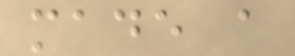made a
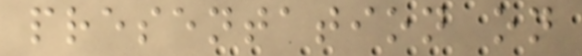presentation on
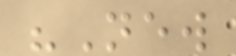"New
